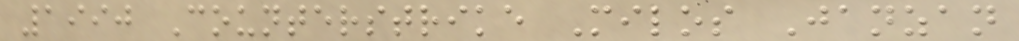1990 Counterstrike Milos Janzan
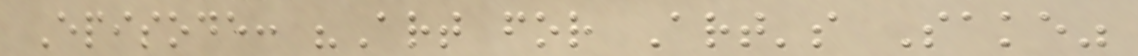Episode: "Art for Art's Sake"
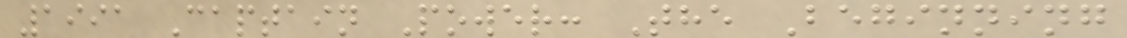1991 Captain Power: The Beginning
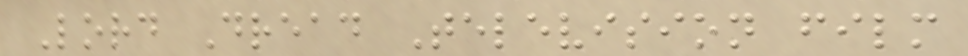Lord Dread Television film
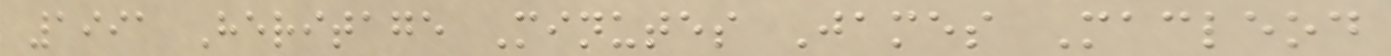1991 Heritage Minutes James Macleod
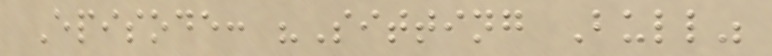Episode: "Sitting Bull"
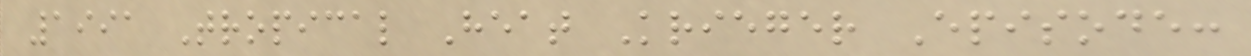1991 Tropical Heat Krieger Episode:
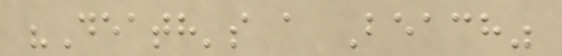"Death's a Beach"
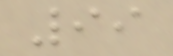99
